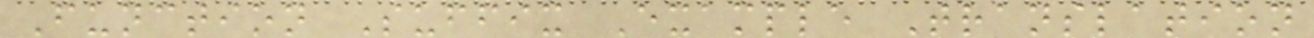Function Suffix Example Translation
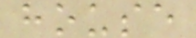house
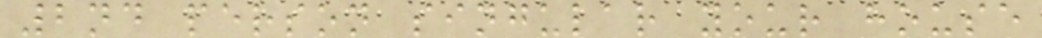2nd person singular your house
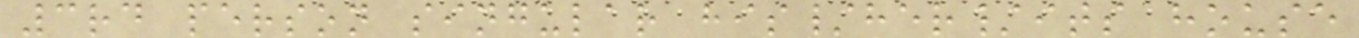3rd person singular his/her/its house
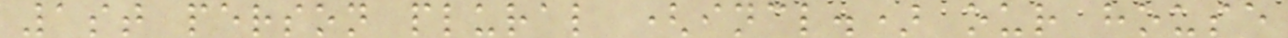1st person plural (incl.) our house
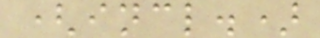(incl.)
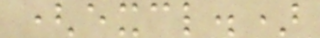(excl.)
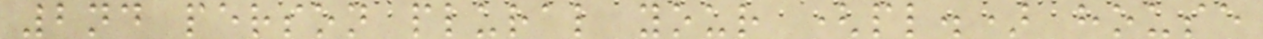2nd person plural your (pl.) house
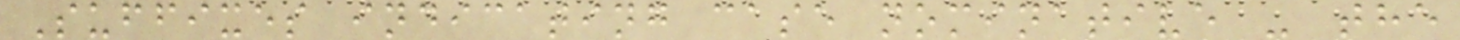Suffixes indicating case nominative - the
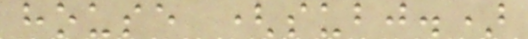house (subj.)
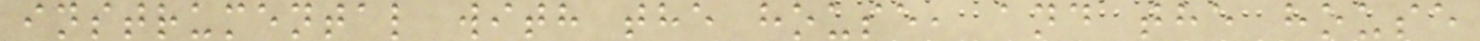instrumental with the house, and the house
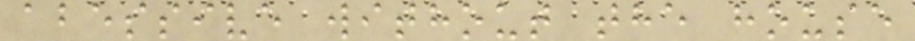abessive without the house
